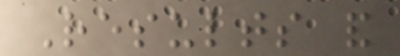Results and
